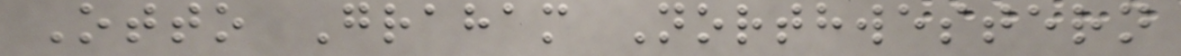Otto Graham Northwestern
